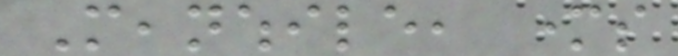Meanwhile, mothers
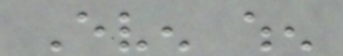Even when
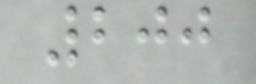200
